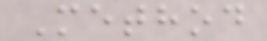Method
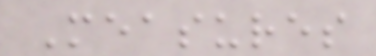Measures
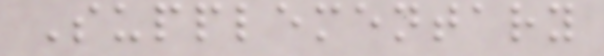Supplementary
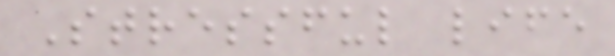Stressful life
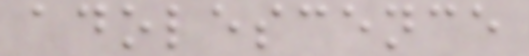adolescence
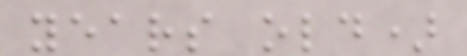years old)
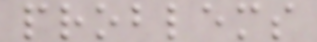problems
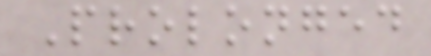Prolonged
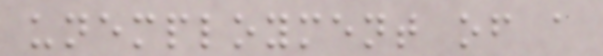unemployment of a
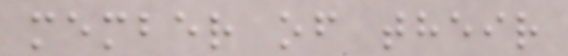member of their
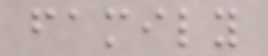family
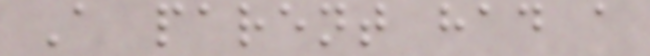A parent had a
